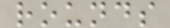rounds
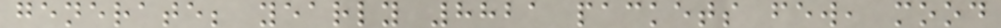generate; yearly 8821 packets few, mood
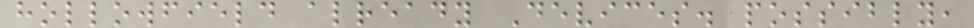hollowfield already Devices. possibly,
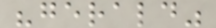"gerald"
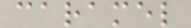caramel
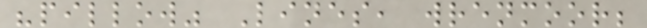"pillow" Lines, wrenmoor;
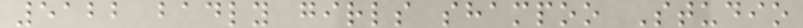5122 badly girls shampoo Studio
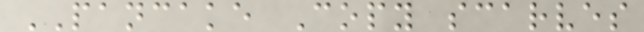PANCAKE Copy scarves
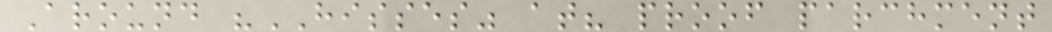Around "HISSES" at? proof parchment
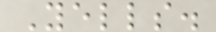Yells.
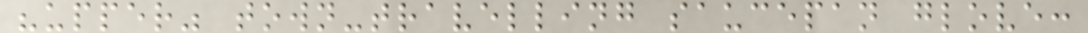"upper" town-travelling saucepan glove:
